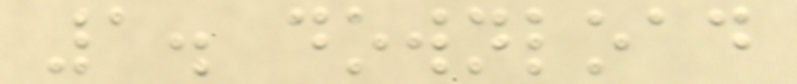1. download
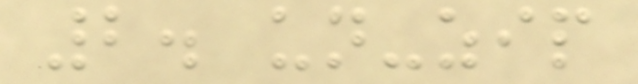2. un-zip
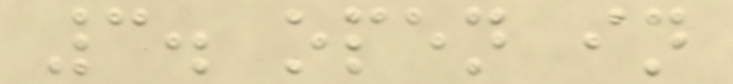3. open in
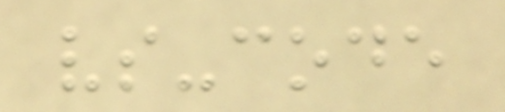vs-code
